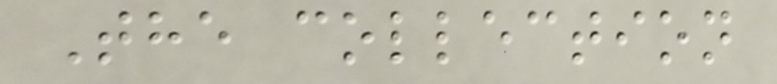The collection
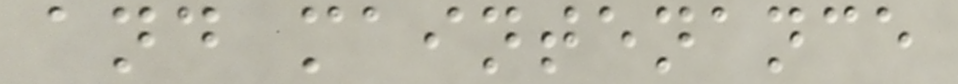and maintenance
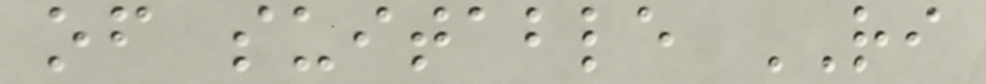of suitable RI
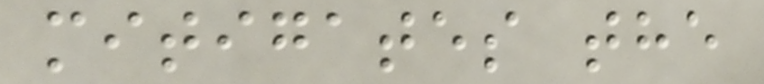mitigates the
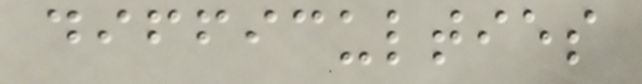difficulties
